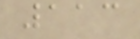113
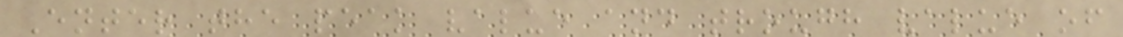Enter the peak value and trough value of
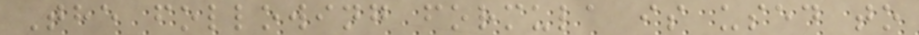The following formula is used to
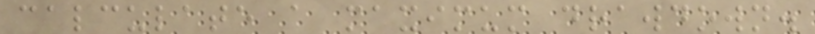calculate a maximum drawdown.
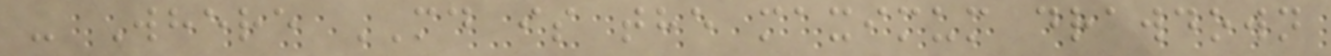- Where MD is the maximum drawdown
